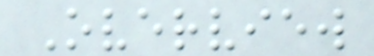Overview
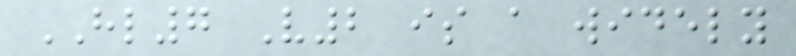HL7 V2 is a widely
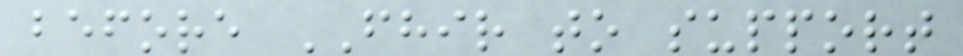before FHIR to support
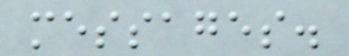messages.
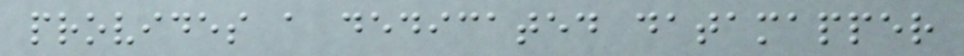provides a dedicated datamapper
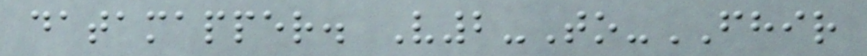datamapper. V2-To-FHIR
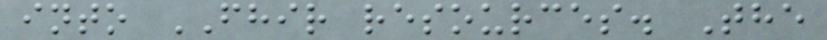into FHIR resources. The
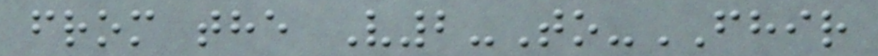from the V2-To-FHIR
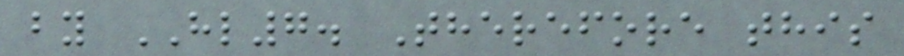by HL7. Therefore this
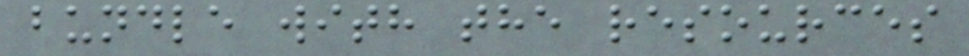bundle with the resources
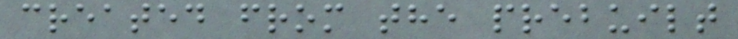created from the prebuilt
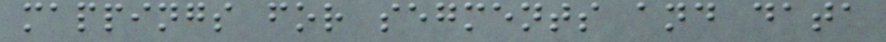mappings for segments and data
